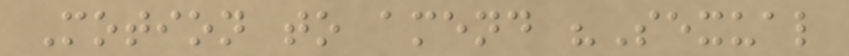Motion to amend "Sexual
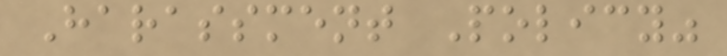Harassment Policy"
